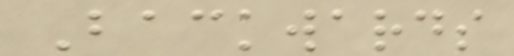Backwards
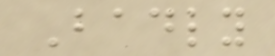Badly
